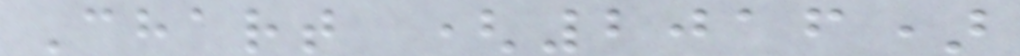Chart (2016)
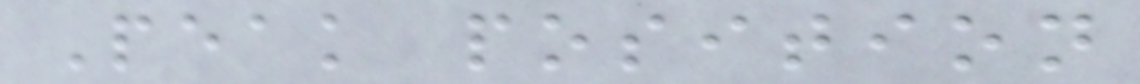Peak position
